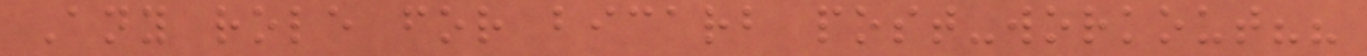Any role for bicarb post-workout??
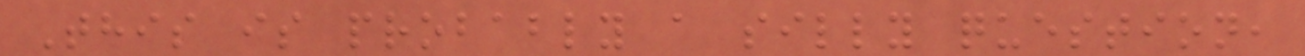This is probably a silly question,
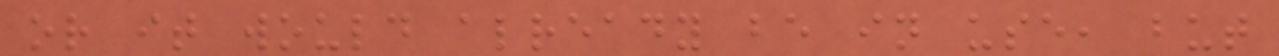or it would already be in use, but
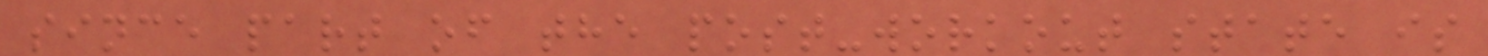since part of the post-workout state is
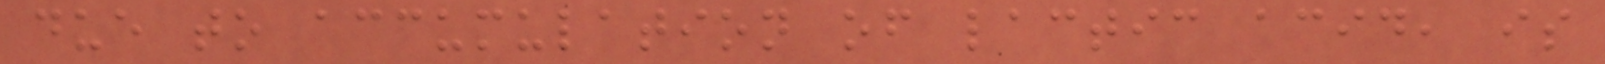due to accumulation of lactic acid, is
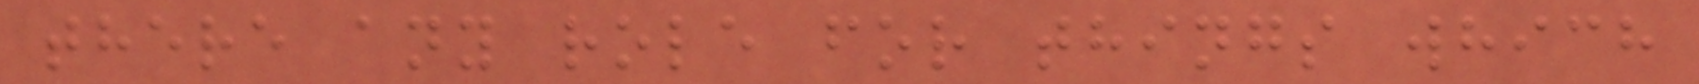there any role for things which
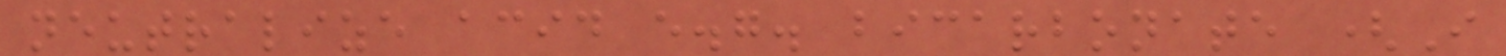neutralize acid e.g. bicarbonate (I
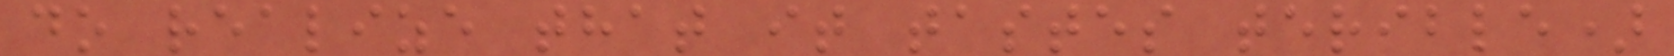do realize that it tastes terible)
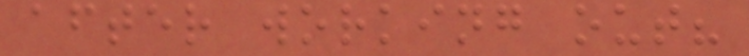after working out?
